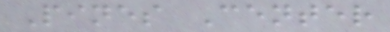Pines Center
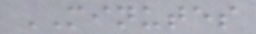MINUTES
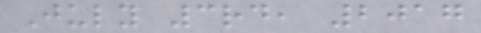July 3rd, 2017
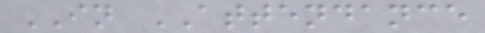IN ATTENDANCE
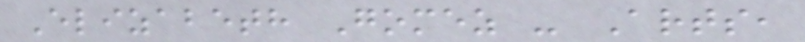Elizabeth Gomez - Arts,
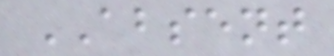ABSENT
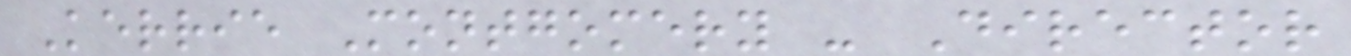Kerrie Montgomery - Director
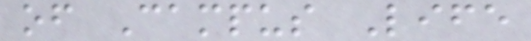of Campus Life
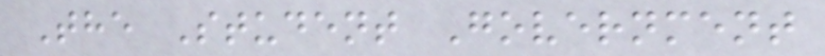The Student Government
